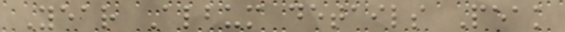Year Album details Peak
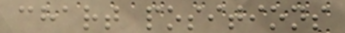chart positions
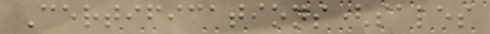Certifications(sales
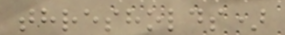thresholds)
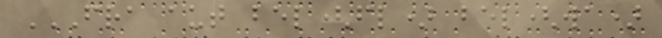FRA AUT BEL(FL) BEL(WA)
